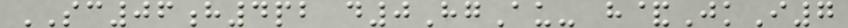SC06h4pb d0HgAu- h&JkI7
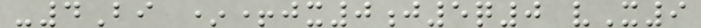-4Bi *+jx0j5q0 vX9
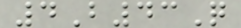4B43Q
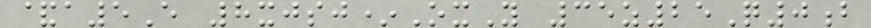&a5E 8xjsj*OxY 35z25Q0b
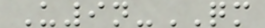U9n-QM
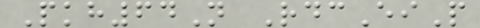Pkh64N RdcEiP
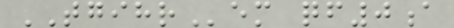TGIHRem qf0a
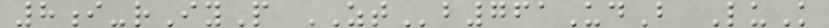8i-rIyP ZTb761UdB LuK
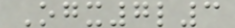Ogx7l3
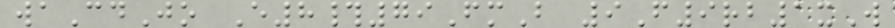waCdJo E8#79FmB 9F9rb1xW
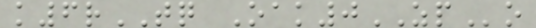k6rTQ Oak0ZPo
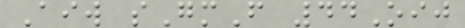Aiw sGmF 44Oij
